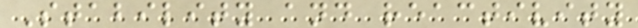Stability and reactivity
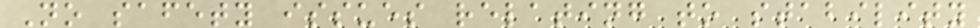No safety issues relating to stability
